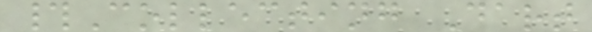#Collecting Dart
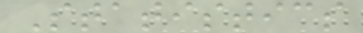Statistics
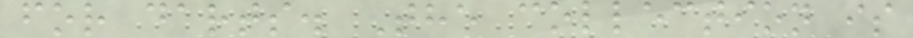for darts. The collection is
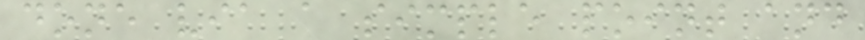done via a simple point and
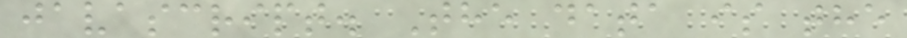javascript. The data is the
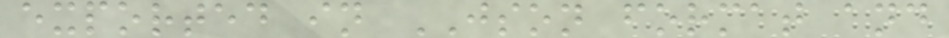exported in JSON format and
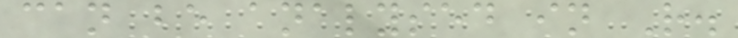can be analysed in R.
